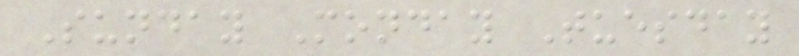Sunday Monday Tuesday
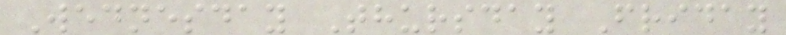Wednesday Thursday Friday
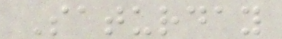Saturday
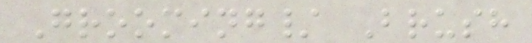Grooming/ Brush
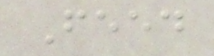Feed
